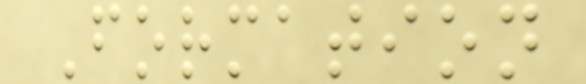Formation
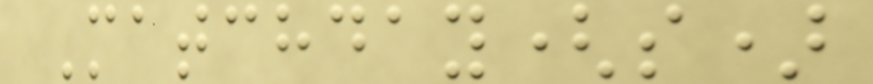Matchday(s)
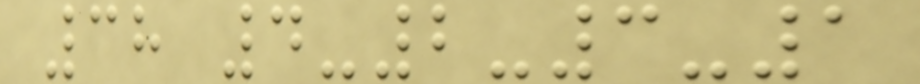38 4-2-3-1
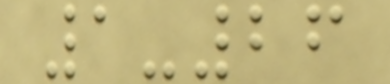1-26
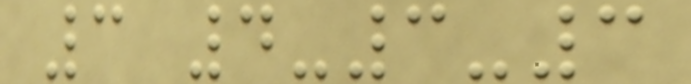3 4-3-3
